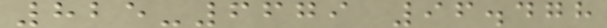825-6679 96.478
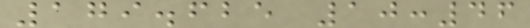179.625 10:46
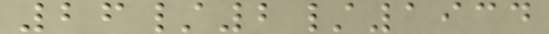26/2/1934
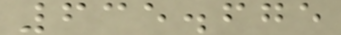635.675
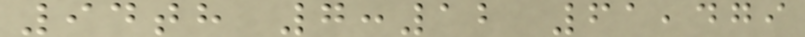94th 7:12 61,479
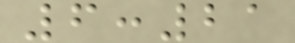6:21
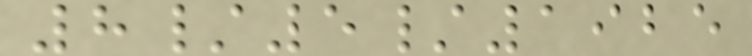8/5/1925
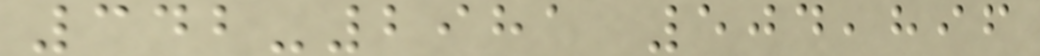342-2981 504,896
